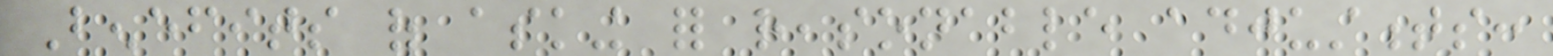Benefits of asking for reasonable adjustments:
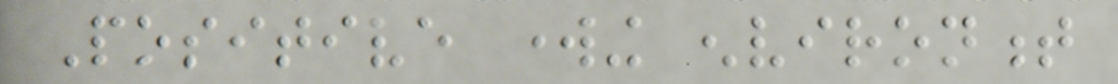Positive working environment
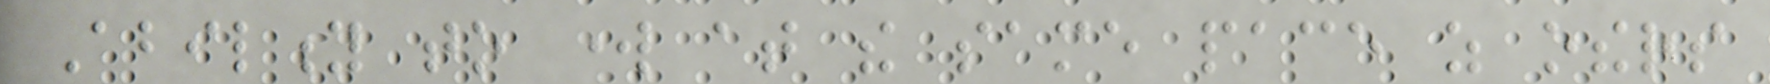Ability to work at the same pace as others
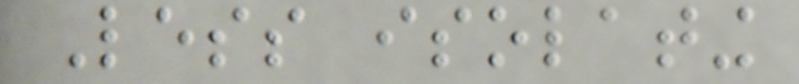Less isolating
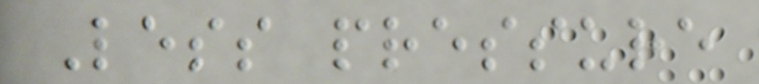Less pressure
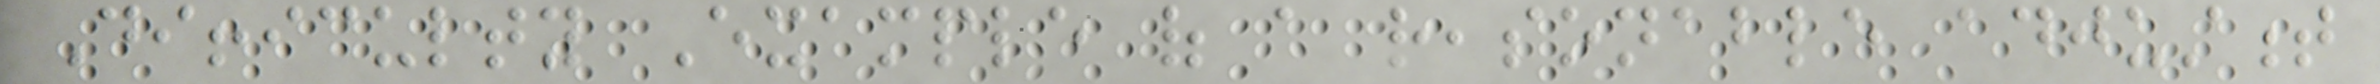Difficulty Example of a reasonable adjustment
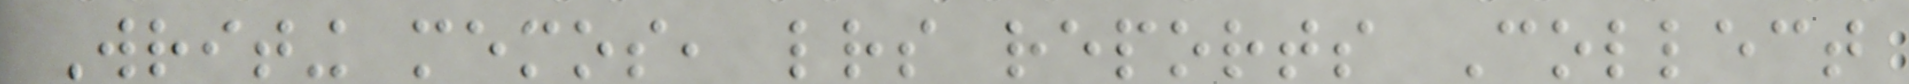Writing memos, letters reports Collect
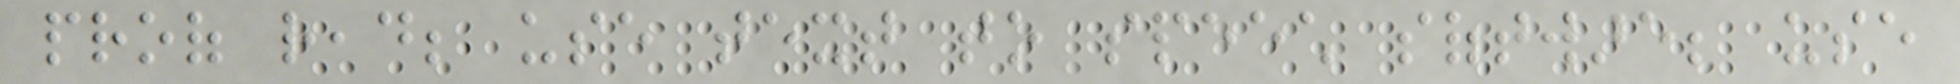proof read; use text to speech software; use
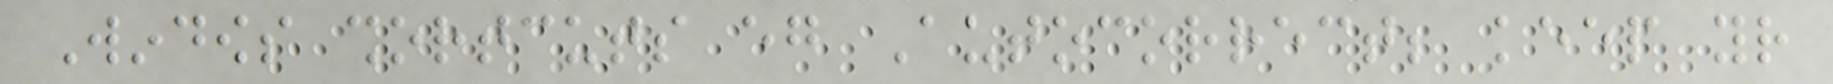Windows shortcuts eg Autocorrect; keep your
